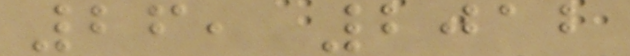26, 2012
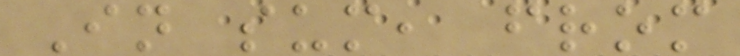In sum, from
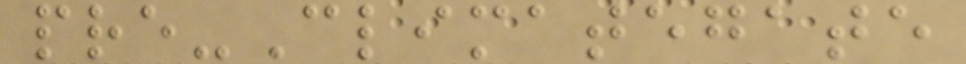pre-Climategate
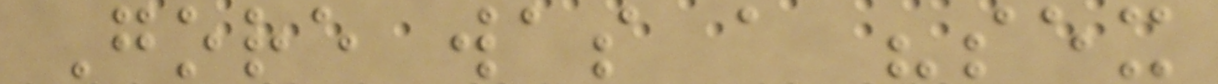Gore was a "sex
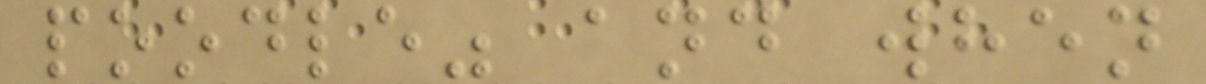poodle" and when
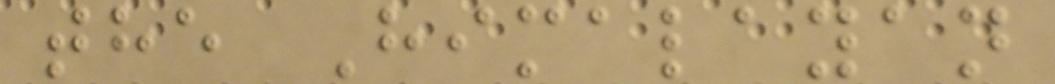the Himalayan
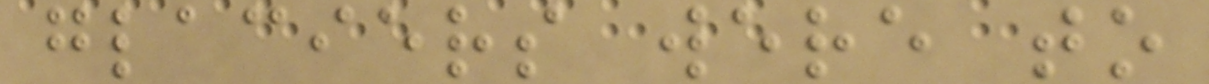glaciers were to
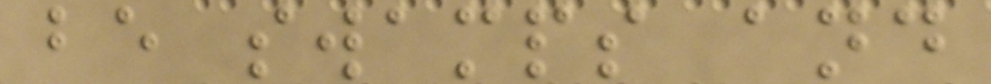be swamps and
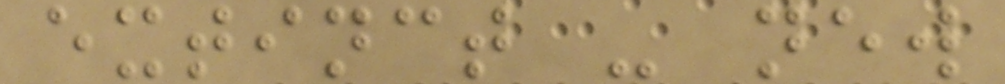extinct - new
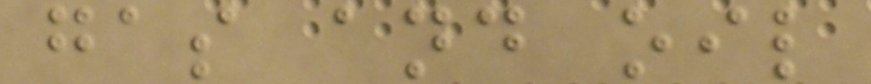gas and oil
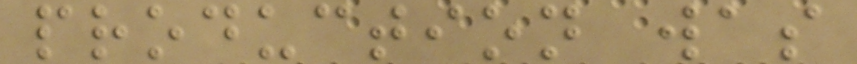production was
